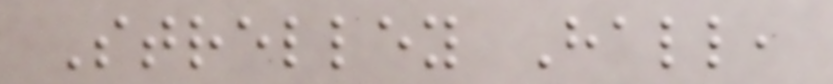Strelley Hall,
